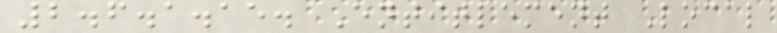2.6.1.15. Entitlement Local
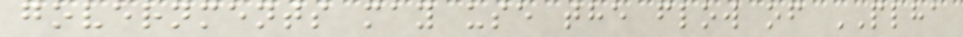governments may use the flow of PLHA
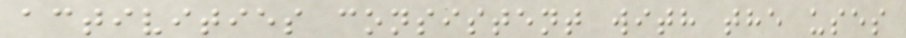activities consistent with the uses
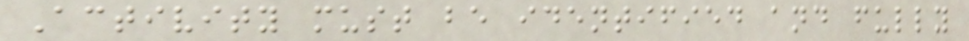Activity must be identified and fully
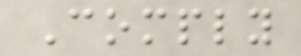Comply
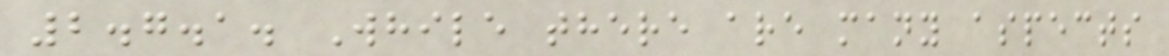2.7.1. While there are many aspects
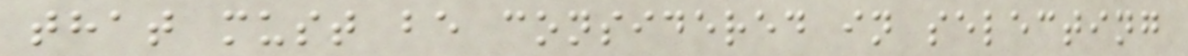that must be considered in selecting
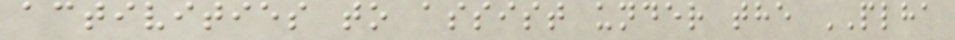activities to assist under the PLHA
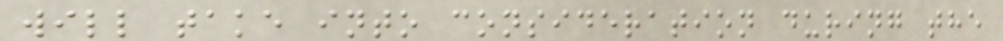will take into consideration during the
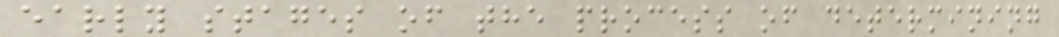early stages of the process of determining
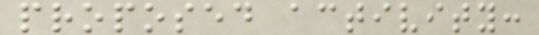proposed activity:
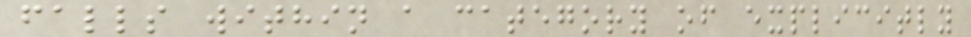falls within a category of explicitly
